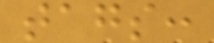tags:
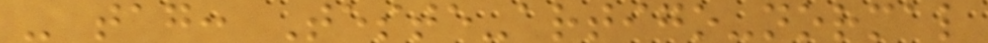- tag: Teste-artigo-normal
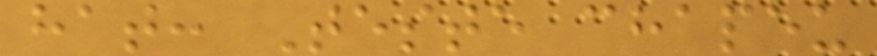hat: Teste chapeu
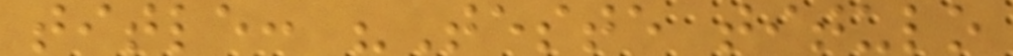title: "Teste titulo
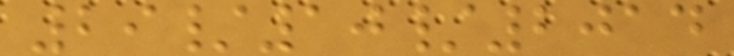29/10/2014
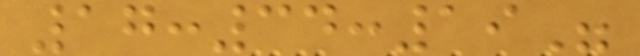17:34:19"
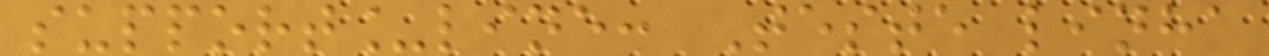support_line: Teste linha
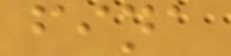fina
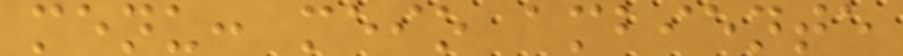menu: meio ambiente
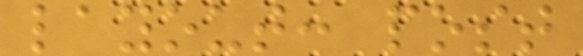layout: post
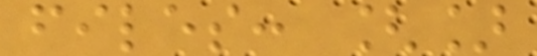files: []
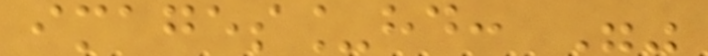images_hd: ""
